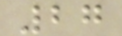27
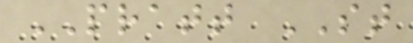PRATT ST
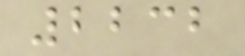2232
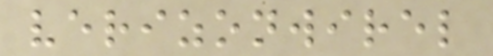verizonwirel
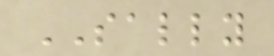SALLY
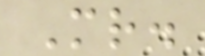Mr.
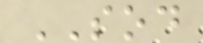SOD
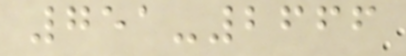751-2666
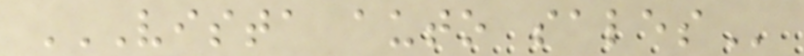VISTA AUTO SALES
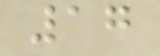17
